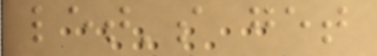let's get
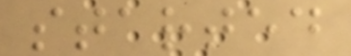started
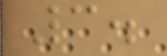3.
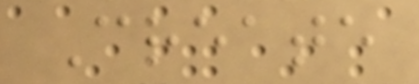Create
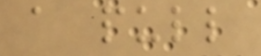a pull
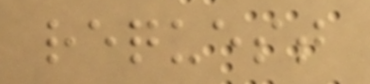request
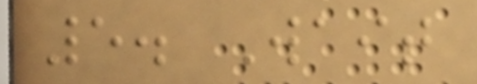5. Wait
